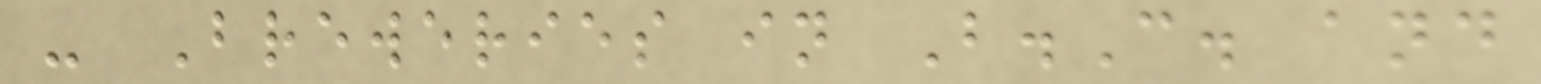- Breweries in B.C. and
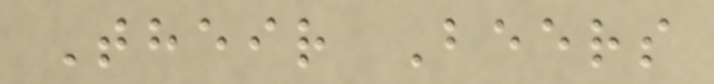Their Beers
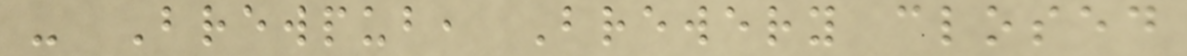- Brewpub, Brewery closed
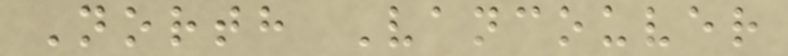North Vancouver
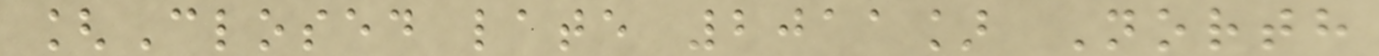[Closed late 2011] North
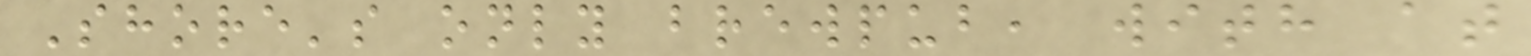Shore's only brewpub, with at
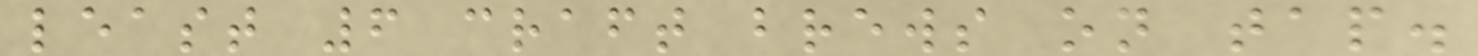least 6 craft brews on tap.
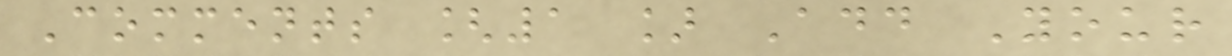Comments [1 ] Add Your
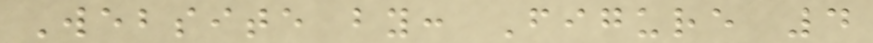Website by: Figure 4
